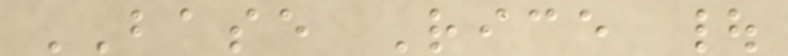BASE Rice |
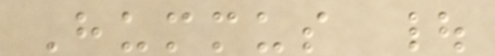Hummus |
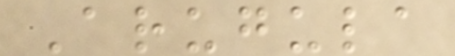Arugula
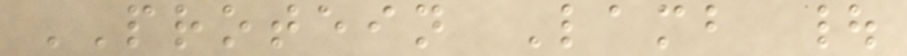PROTEIN Lamb |
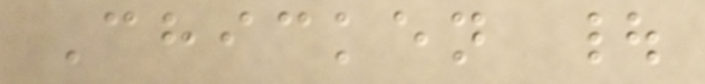Chicken |
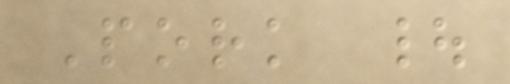Pork |
